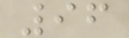96
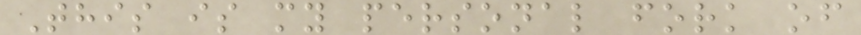This is my personal fork of
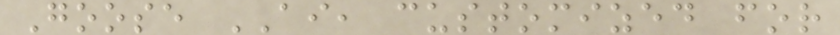Goose AI, customized for
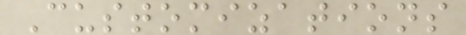Customizations
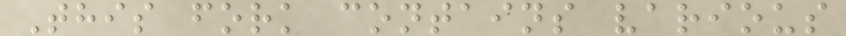This fork contains various
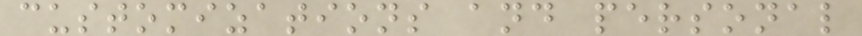customizations and personal
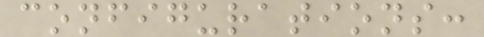configurations:
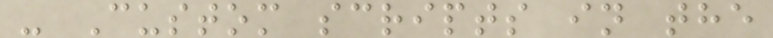- Custom scripts in the
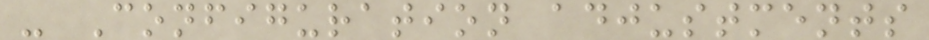- Configuration adjustments
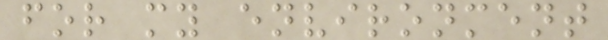for my environment
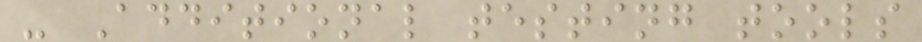- Additional testing tools
